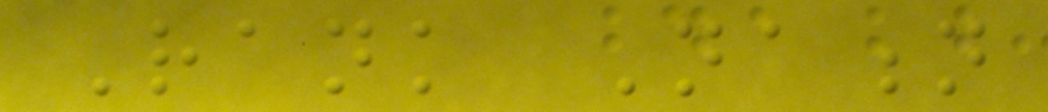Rank Nation
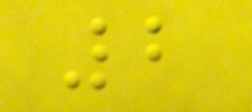2
